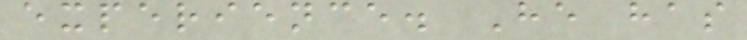experience. He has
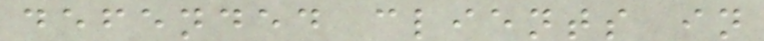defended clients in
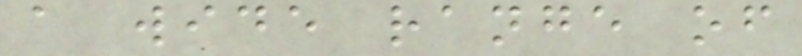a wide range of
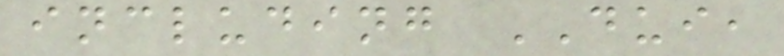including DUI,
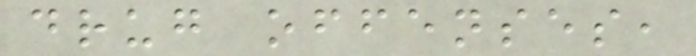drug offenses,
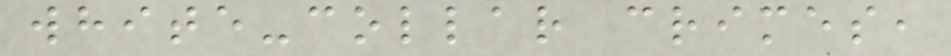white-collar crimes,
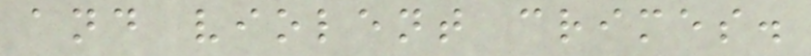and violent crimes.
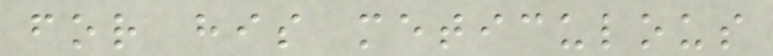for his meticulous
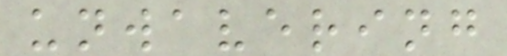unwavering
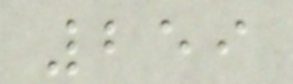259
